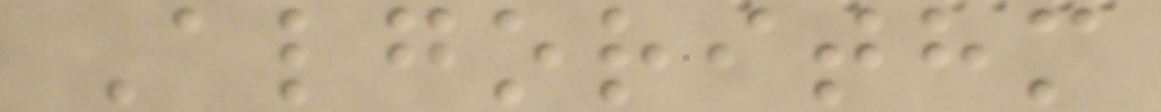Algorithm
